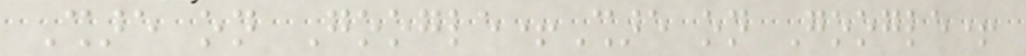Share on Google+Share on Google+
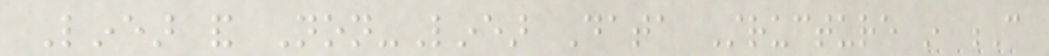Linear and Non-Linear Data Structure in C
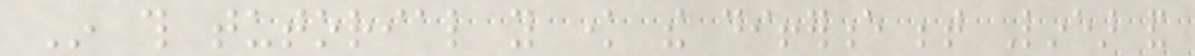In this tutorial you know the difference between Linear and
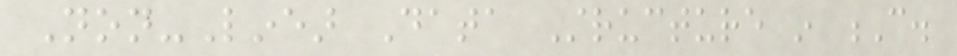Non-Linear Data Structure in C.
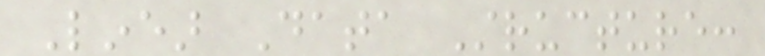Linear Data Structure:
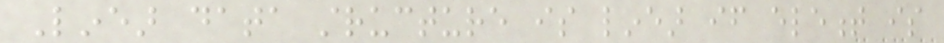Linear data structure is linear if element is
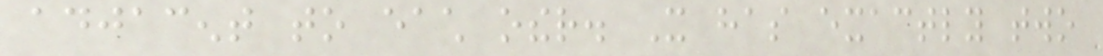adjacent to each other. It has exactly two
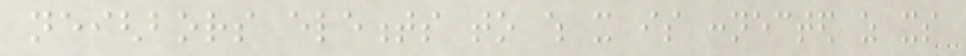neighbors elements to which it is connected as its
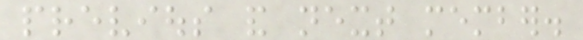previous and next member.
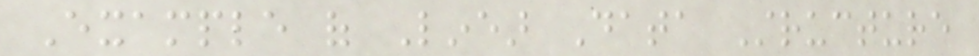Example of Linear Data Structure
